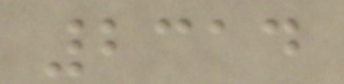2314
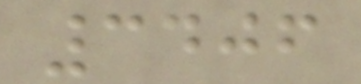3406
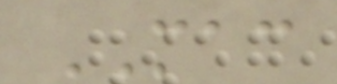MAC
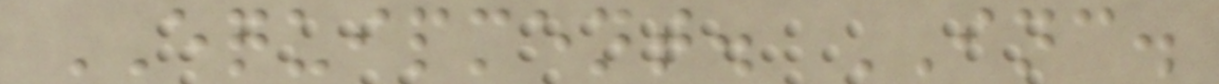EQUIPMENT. INC.
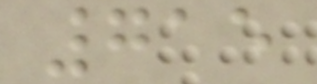715
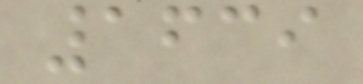1639
